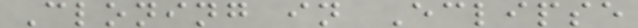Cloning in Eclipse
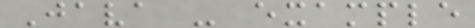Java - example
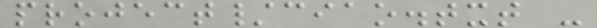project/ciao.txt -
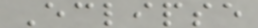Eclipse
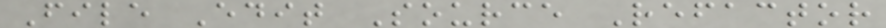File Edit Source Refactor
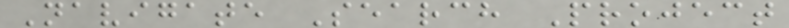Navigate Search Project
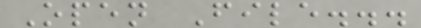Open File...
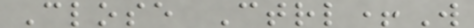Close Ctrl+W
